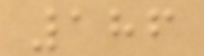186
